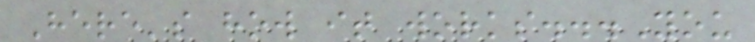Here's how it works...You
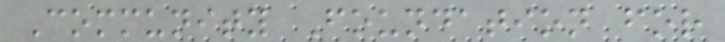Community Foundation for
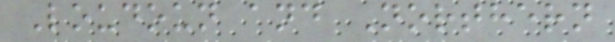Loudoun and Northern
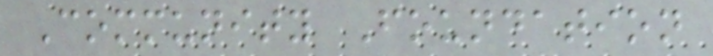Community Foundation
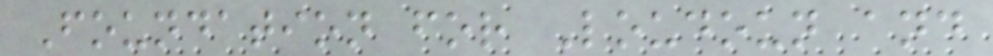Foundation for Loudoun and
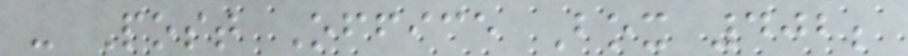- Post Office Box 402;
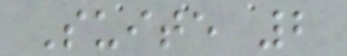Suite 2
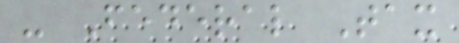- Federal Tax
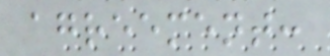agreement:
